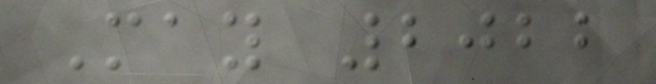May 2022
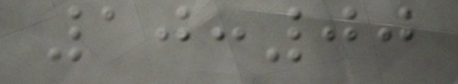10:00
